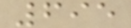695
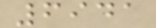6941
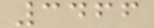3466
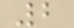2
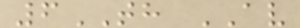6TH AV
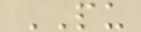PU
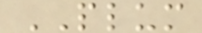PLUM
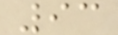93
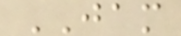JAM
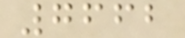7662
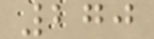270
